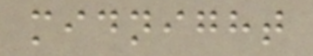midnight
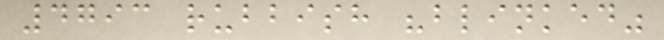4793 rubbish "blinked"
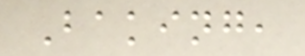Baking,
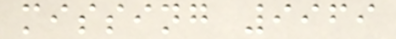missing 9969
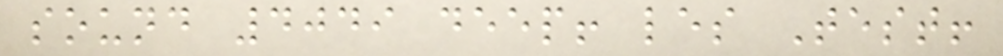sound 4049 deep! les Test!
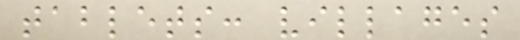tablets: villages
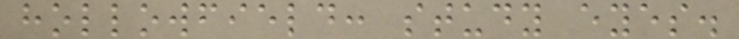hollowfield: study eyes.
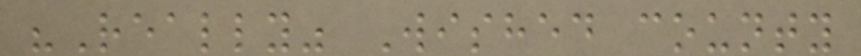"Really" Wished county
